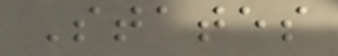States
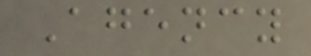Agency
